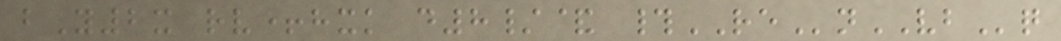bY2x rv+hxk d8/& #REnVBq
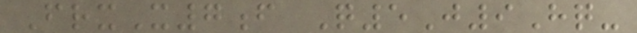FrxX7f Q5J9Hq-
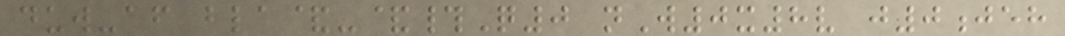duw-af bla&-&#Q0 nW0x8v j0jeh
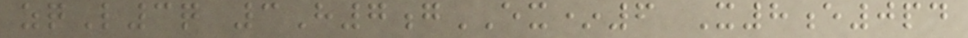zqL3q 3H7gEX*6 X8e0pd
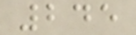245
